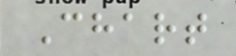Chart
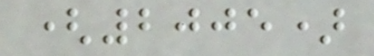(2005)
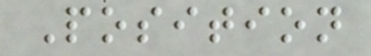Position
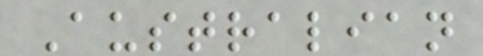Australian
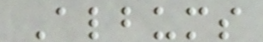Albums
